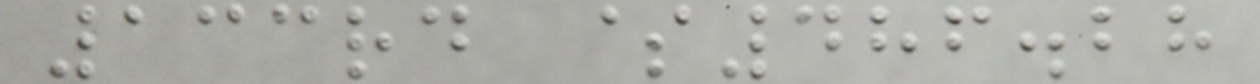133rd $486.28
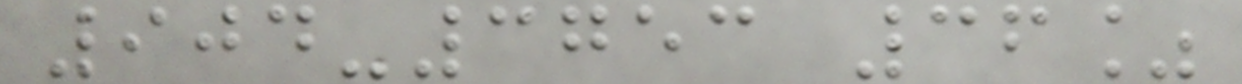904-3753 36%
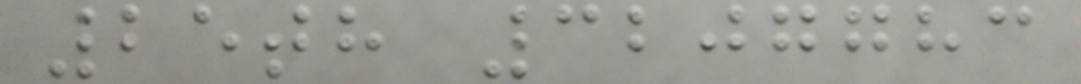25th 3207783
